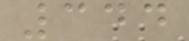344
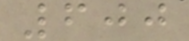600
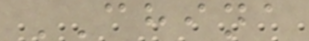CHINA
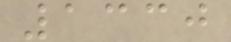1330
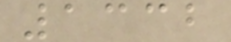1332
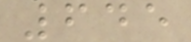645
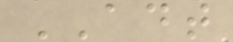ADT
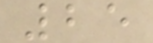25
